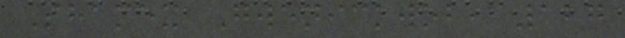Shamex Gwenickwob, 127
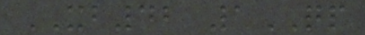XB42 1QP
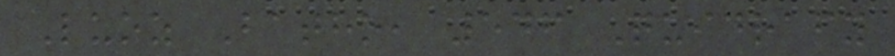Luoz Batho, 546 Quidrafy
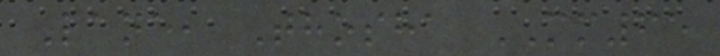Lane, Thosha MM65
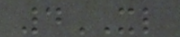4XL
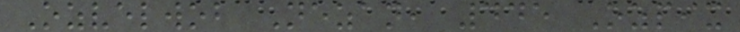Ozvelwob Nezan, 445 Ozpix
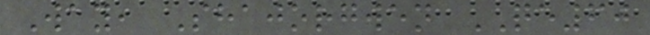Way, Shajorgwen QE60
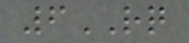6RQ
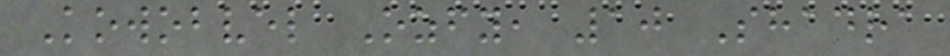Kowobvel Ozfy, 10 Shadra
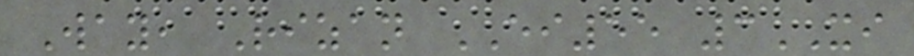Way, Rizan EI55 3XI
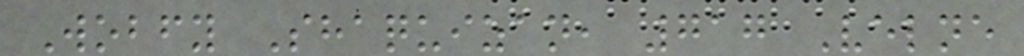Wobfy Shaquizan, 717 Velne
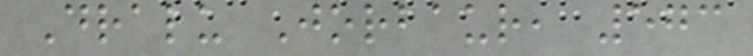Dralu Jorbaur, 573
